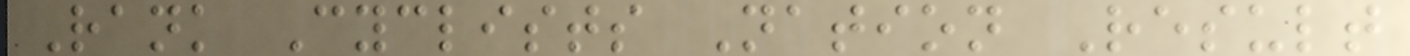Rank Cyclists Nation Result
